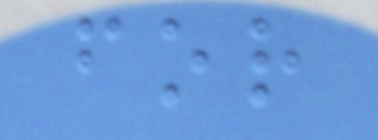for
